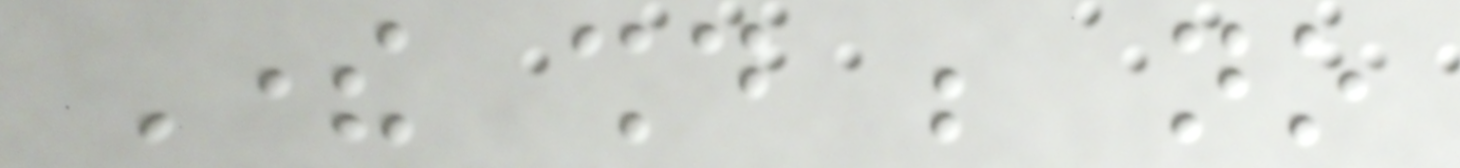There should be no
